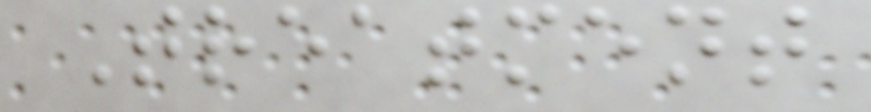Treatment
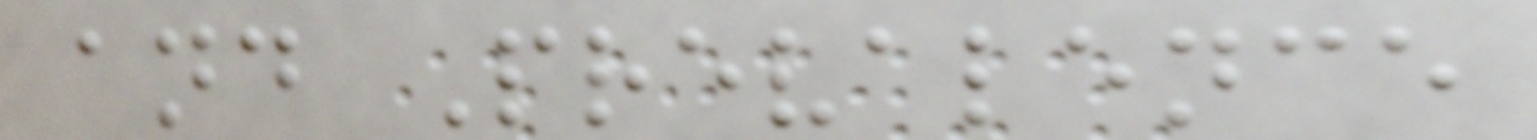and Prevalence
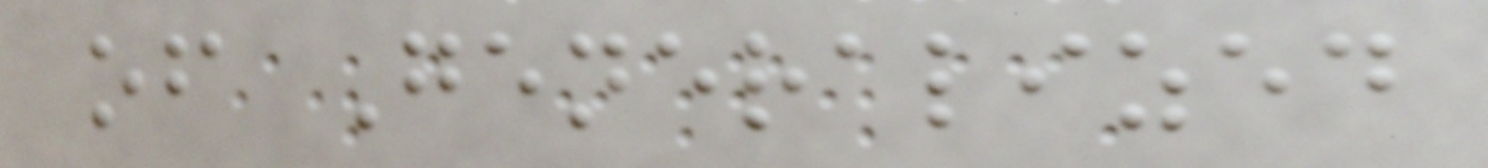of Generalized
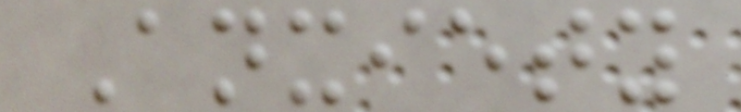Anxiety
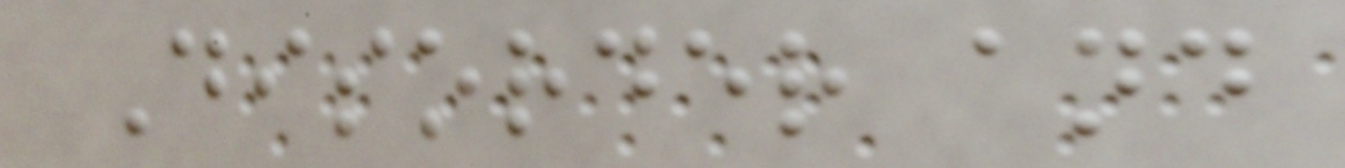Disorder and
